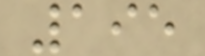195
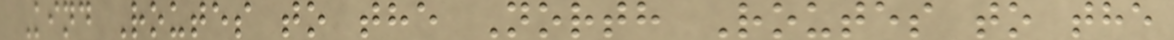Kind Routes to the North Routes to the
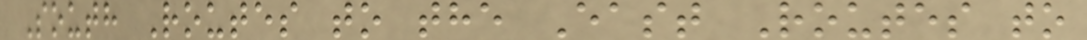South Routes to the East Routes to
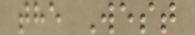the West
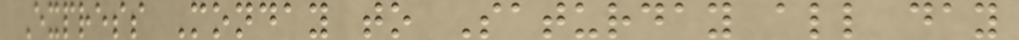Express Monday to Saturday all day
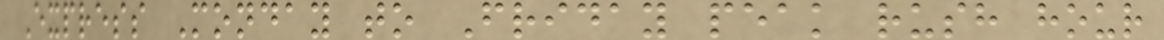Express Monday to Friday peak rush hour
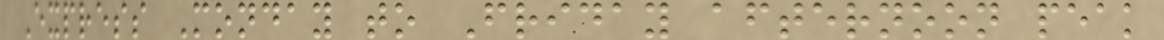Express Monday to Friday afternoon peak
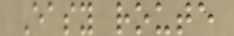Easy route
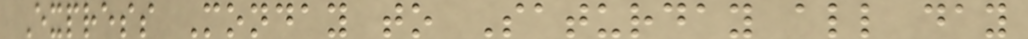Express Monday to Saturday all day
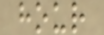hour
